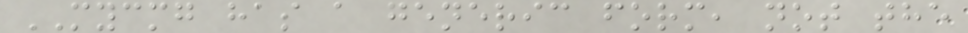MYCMG has a generic form, not the
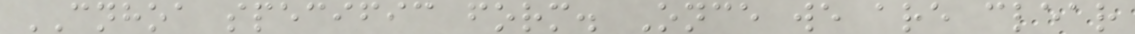CNHOA specific form. Once we are clear
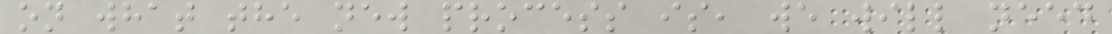on what the new process is, we will need
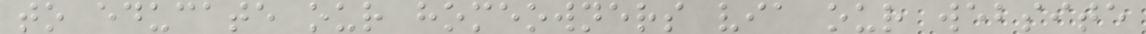to educate our homeowners via our website
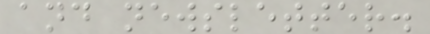and newsletter.
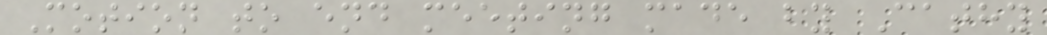Motion to end meeting made by Cathy
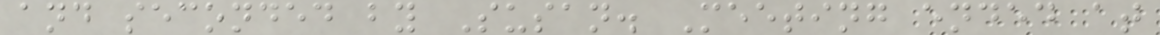and seconded by Susan. Meeting ended at
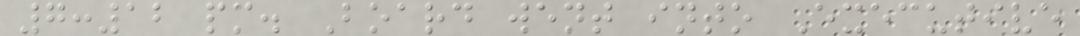7:12 pm. Board went into Executive
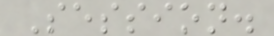Session.
